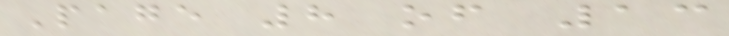Page 8 of 13
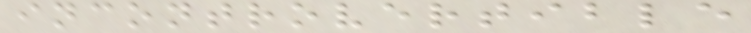incontrovertible
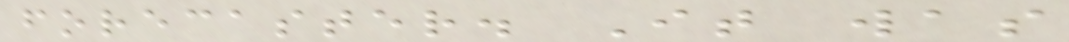forecaster. It was
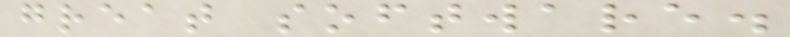great software.
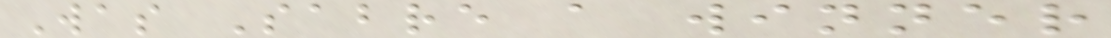Was Sabre a winner
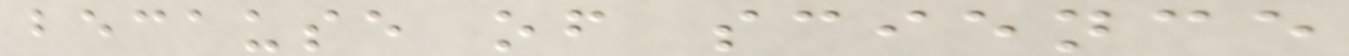because of science
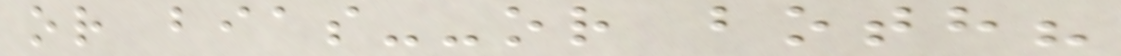or bias--or both?
